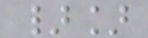}]
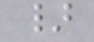}
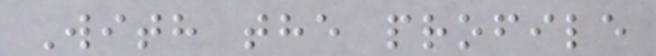With the profile
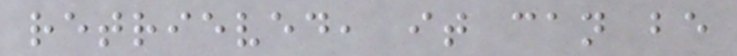retrieved, it can be
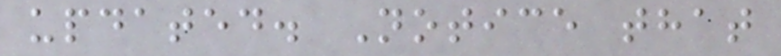updated. Notice that
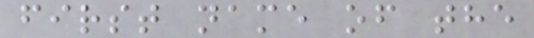first name of the
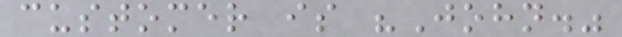customer is "John."
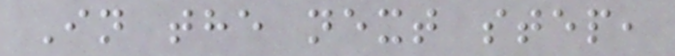In the next step,
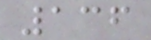136
